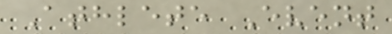Athlete Event
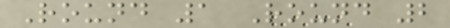Round 1 Round 2
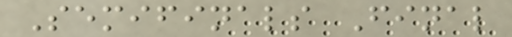Semifinals Final
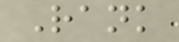Rank
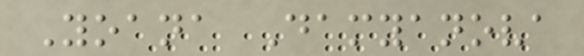Yoana Damyanova
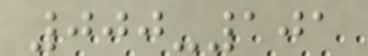000-101
